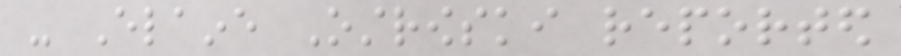- Elaine Ostrowski reported
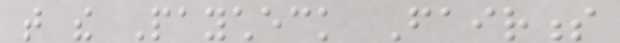that the Paycheck Fairness
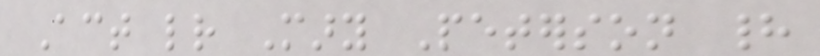Act letter Mary Peterson had
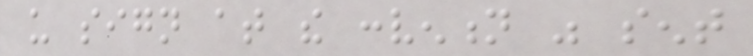us sign at the convention was sent
